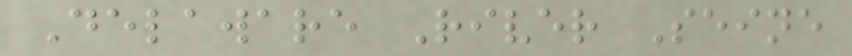Delaware River Seine
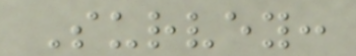Survey:
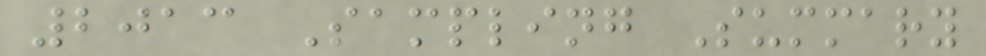2013 Sampling Summary
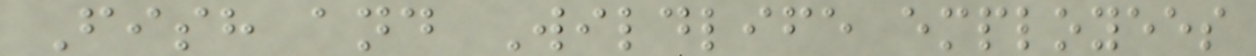Fish and Wildlife employees
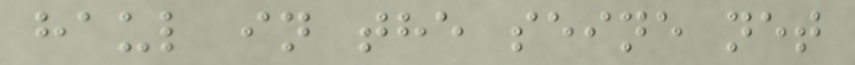haul in the seine net
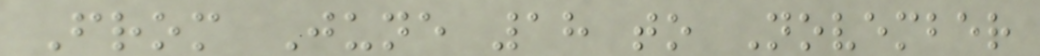From June 18 to November
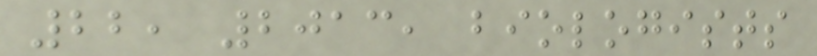22, 2013, biologists
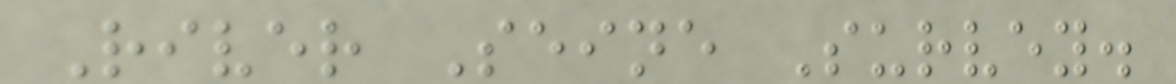River Seine Survey.
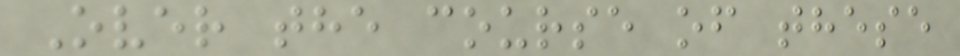Over the course of these
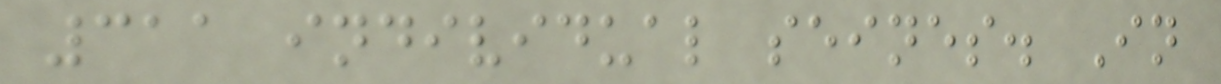311 individual seines. In
